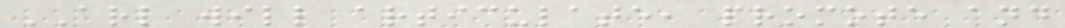ARL will articulate, promote and
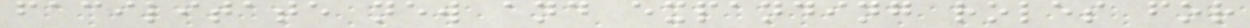facilitate new and expanding roles for
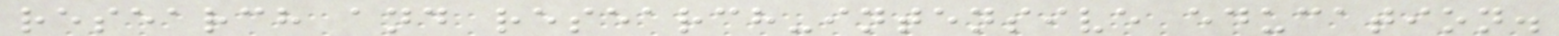research and research-intensive education.
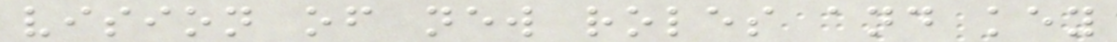vision of new roles and key
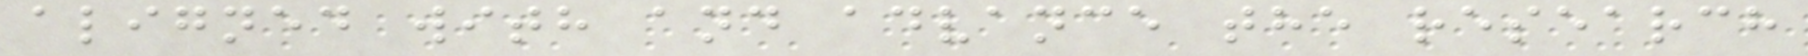aligned with and advance the research
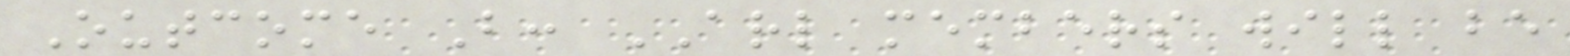Outcome B: ARL members will be
